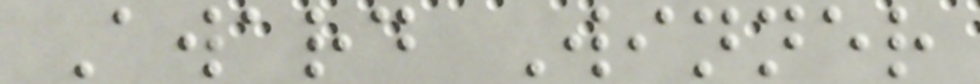Award Winner
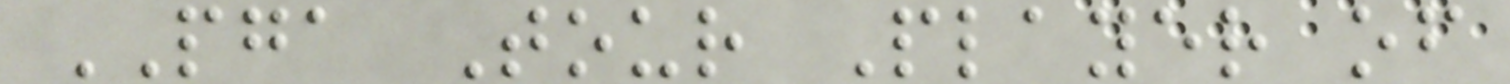PGA Tour Player of
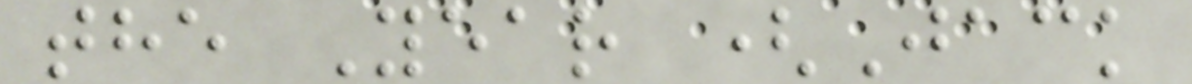the Year (Jack
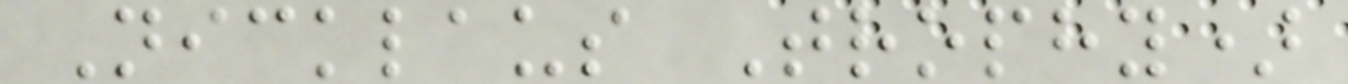Nicklaus Trophy)
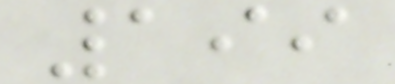199
